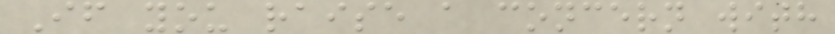If you raise a concern with
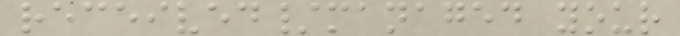received/managed your
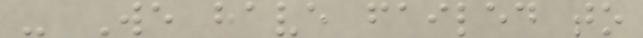- We have failed to
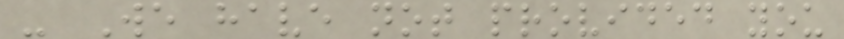- We have not provided you
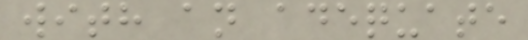with an adequate
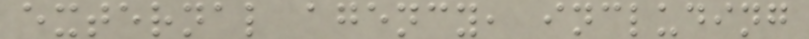external agency, including
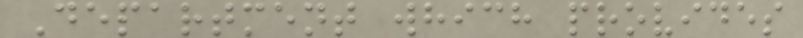Department which provides
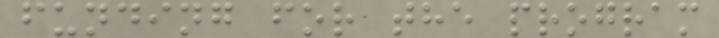funding for the program
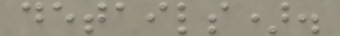details).
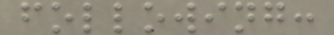following:
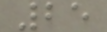25
